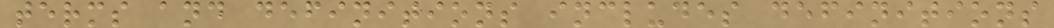terms and definitions includes definitions
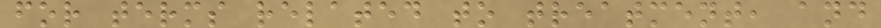for terms related to treatment, and
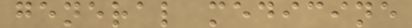general medicine
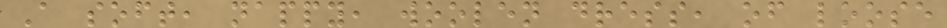A soft, nappy, woolen dress, of loose
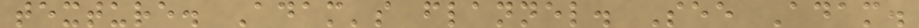texture. Adam's flannel. See Adam.
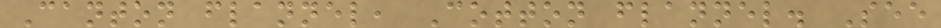Canton flannel, Cotton flannel. See
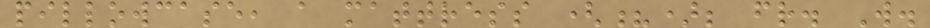pillowcase, a mattress (?); fr. W.
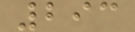293
